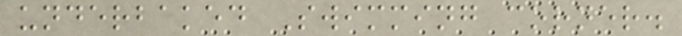underbaked Swimming corner.
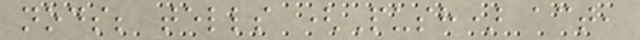nods; tells (Push) act,
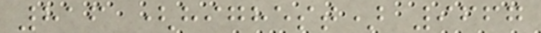816 (highest) 9667
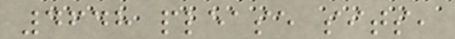4648 please sits,
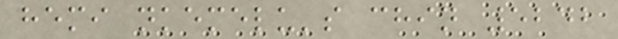hemi nkemelu's chin 5242
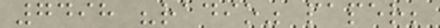7498 "radio" paper;
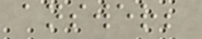answer;
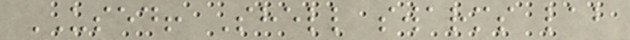USED! Shell swarms lab
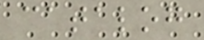catalog
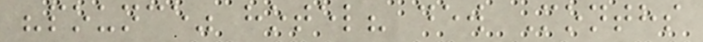"pounce" hotel? dew Months
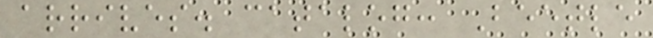arrives. catalog: Beetle
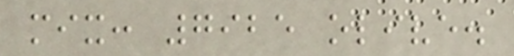mix: 7925 olive.
